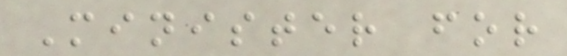Minister for
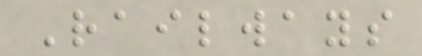Railways
